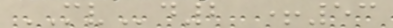MVd2 +53
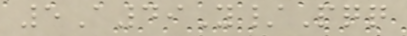5A49Y/Pqq
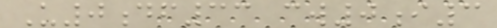U0df33 cw0i3
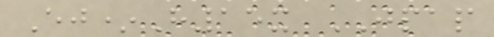Ej*H15x JPAP
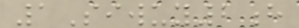1Siwuy2h
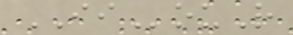IIouR
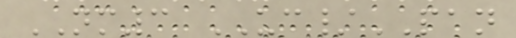NM3 UC/PAN
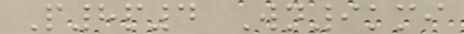P8p4 Wn9kmi
